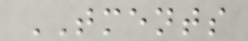TMENTS
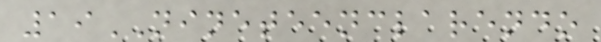19NINETEENCLARENDO
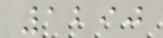1290
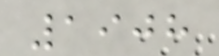1908
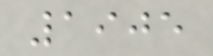1905
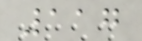117
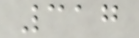317
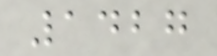1427
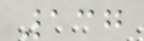137
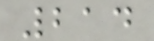214
